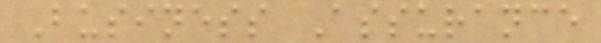Business Assurance
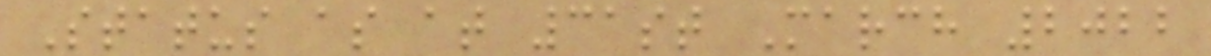Status as at 31st March 2022
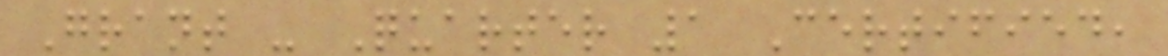Grant - Quarter 1 Certified,
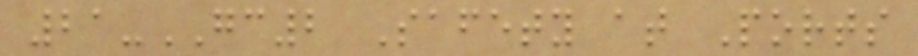21-GC2 Safety at Ports
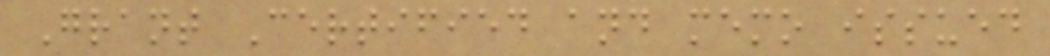Grant Certified and memo issued
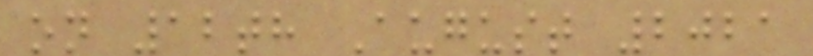on 12th August 2021
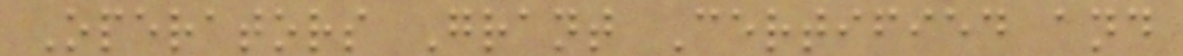Operators Grant Certified and
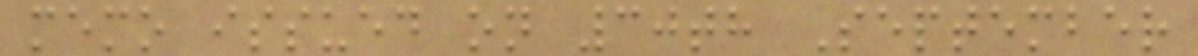memo issued on 30th September
